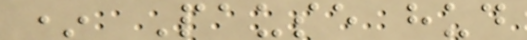* Pause hud
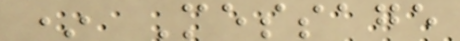* Message
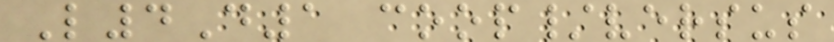L4D1 coop/versus
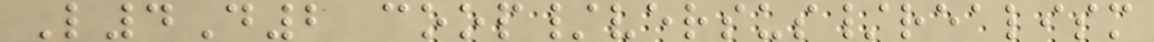L4D2 coop/versus/realism
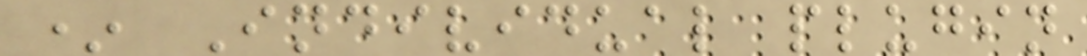* Individual plugin
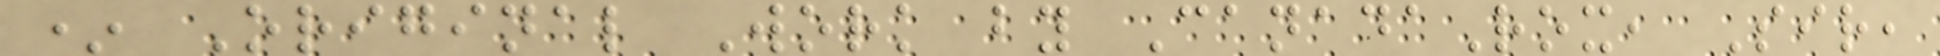* Original Work by CanadaRox, Sir,
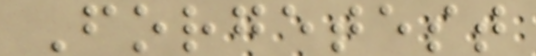Forgetest
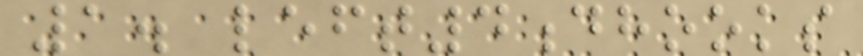1. left4dhooks
